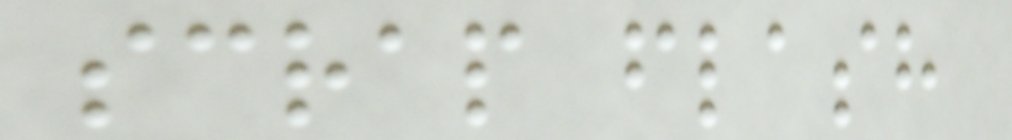scrap flash
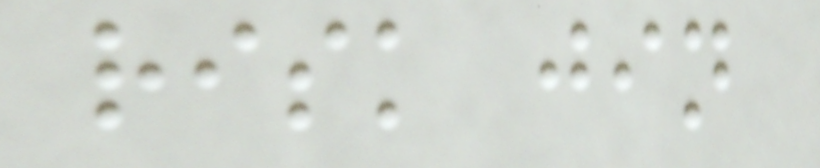risk jin
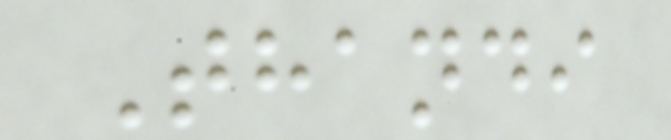Thandi
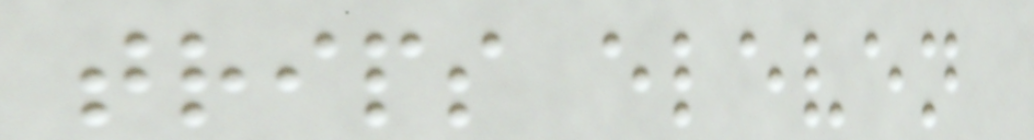trips eleven
